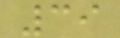39
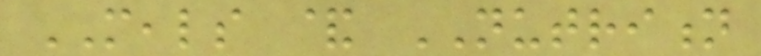MEALS & NUTRITION
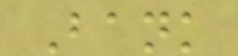Bank
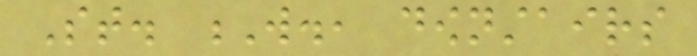St. W., downstairs
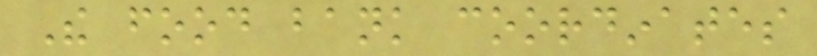The food bank coordinates
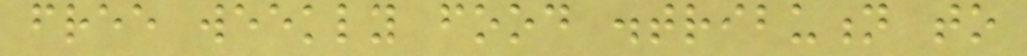free weekly food distribution to
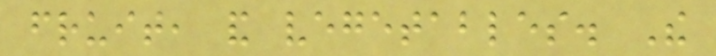fruit, and vegetables. The
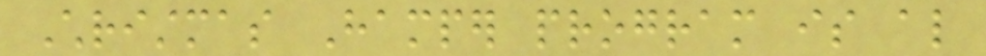Christmas Hamper program is also
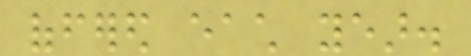offered each year.
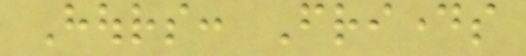Hours: Fridays
